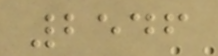2546
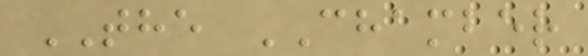THE CHAMBER
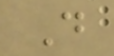D
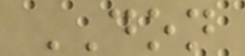DON
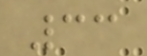33
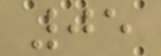05
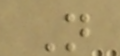N
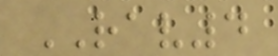RAV4
